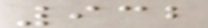932
